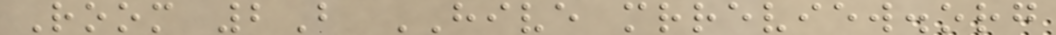Room 2B HIVE mrreview.org
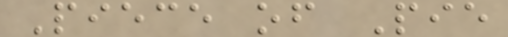Piece of Pie
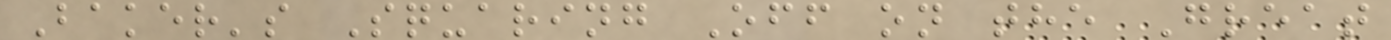Baker's Squaring Off on the Great
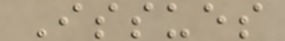Issues
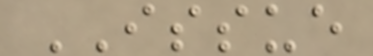ISSUE
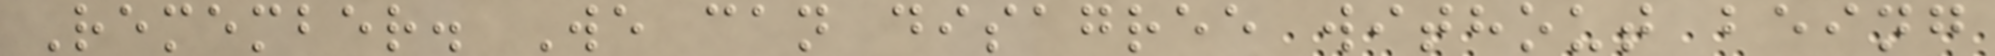Remember. We can disagree without being
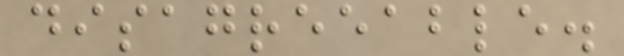disagreeable.
